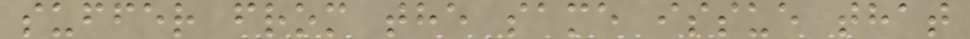suffer from the same issue that
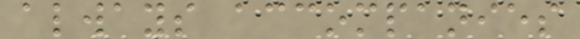always accompanies
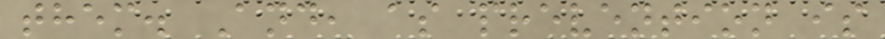them. And, as prevention is
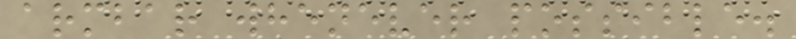armbar whenever possible.
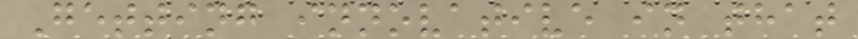Getting innovative in that
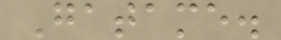Gatame.
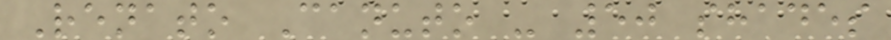Renato Canuto - 50 shades
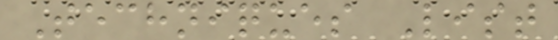Techniques List
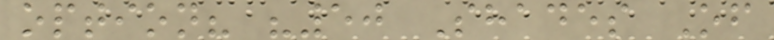option? "50 Shades Of
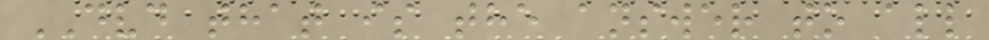DVD that is the answer to all
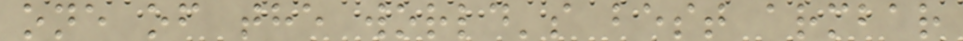one of the world's best armbar
